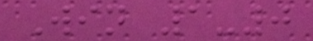Win 1-0
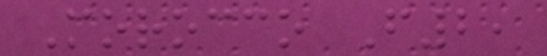Morocco F2,
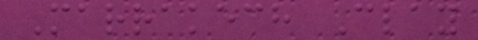Marrakech Clay
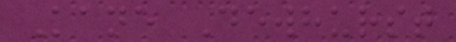Kane Dewhurst
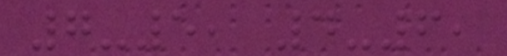7-5, 4-6,
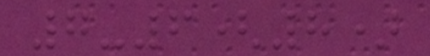7-6(8)
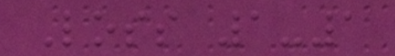Loss 1-1
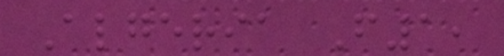Algeria F1,
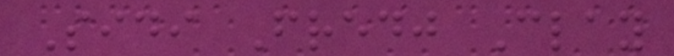Sidi Fredj Clay
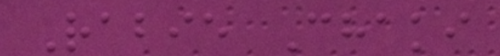Rabie Chaki
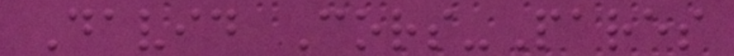David Cors-Pares
